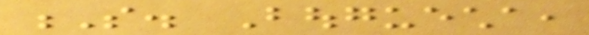S. Bouguecha,
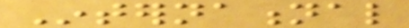International
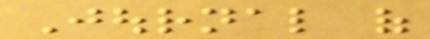Journal of
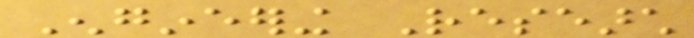Engineering Research
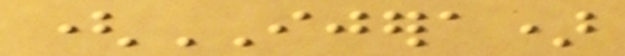(IJERA)
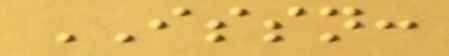ISSN:
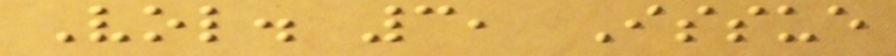Vol. 3, Issue
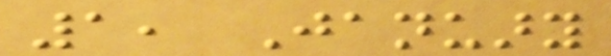1, January
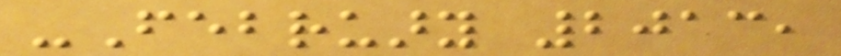-February 2013,
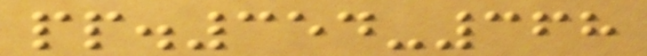pp.354-368
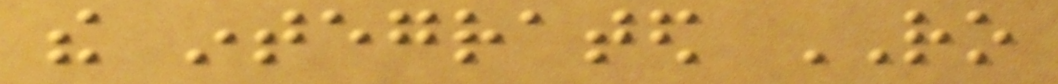the integrated RO
